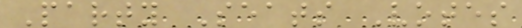Party Seats Votes
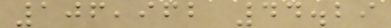106,962 44.29
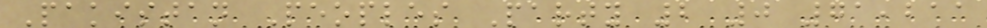Pakistan Peoples Party 2 0 71,211
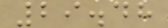29.48
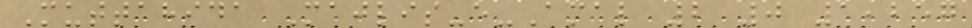Muttahida Majlis-e-Amal 2 0 1,257
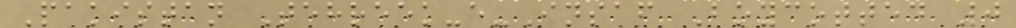Pakistan Tehreek-e-Insaf Boycotted 0
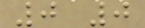0 0
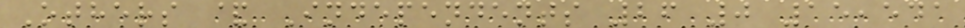Others & Independents 26 0 15,541
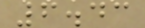6.43
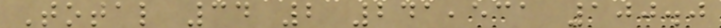Total 34 2 241,531 100.0
